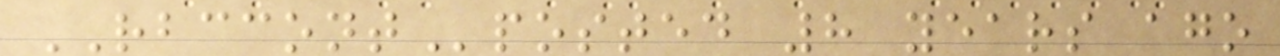RBCCONTposted 8 years ago
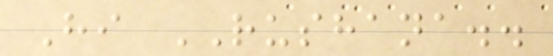Hi RUSHANA..
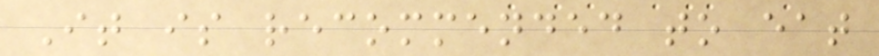It is recommended to eat
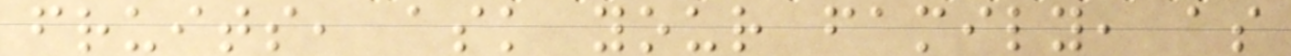fruits, ask your family, as
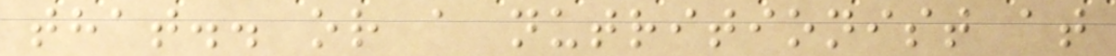that.. or a nutritionist at
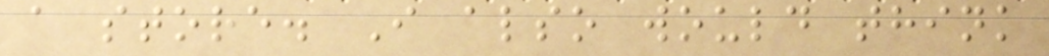a store. I also would think
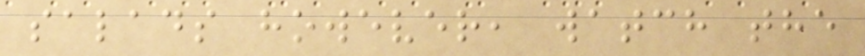salads however, watch the
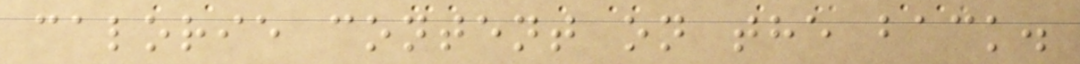calorie content on the back.
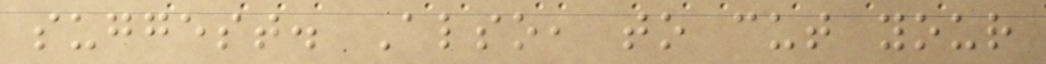suggest. Also, to cut your
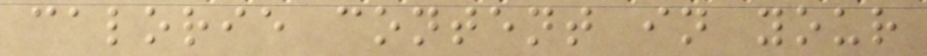calorie content in your
